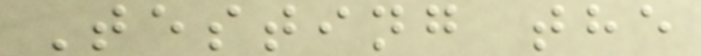Testing the
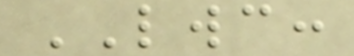LWC:
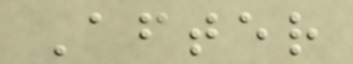After
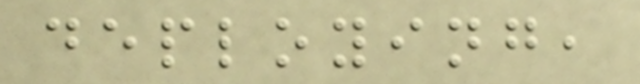deploying,
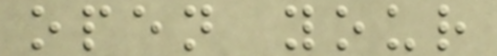open your
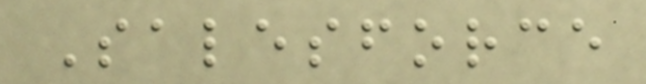Salesforce
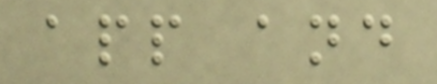app and
